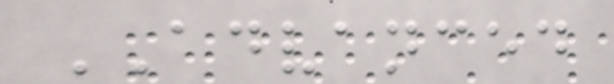ADVANCED
